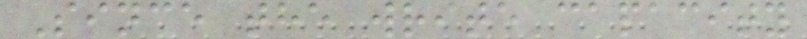Since the write capacity
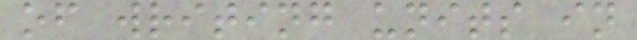of writing units in
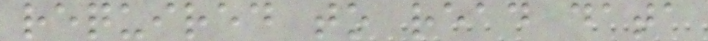required to read data
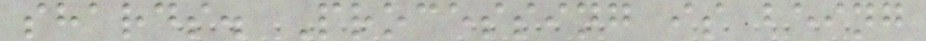shards. Processing is being
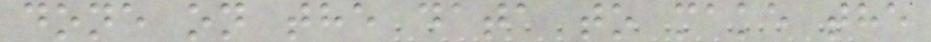done on the data to make the
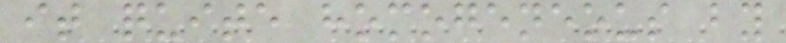it quite homogeneous by
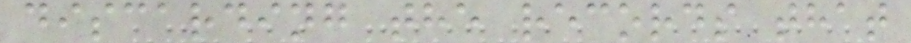discarding the records that
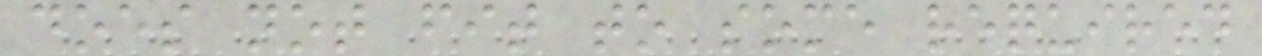does not fit to some required
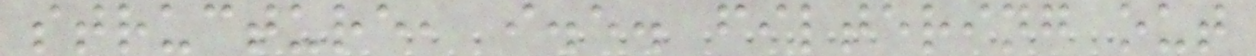structure, i.e. filtering out
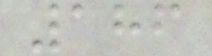186
